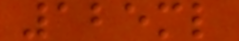125ml
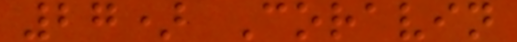27) Coravin
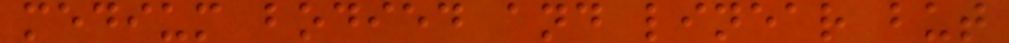medium bodied and linear but
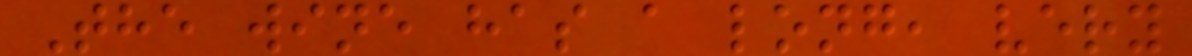The wine has a long, very
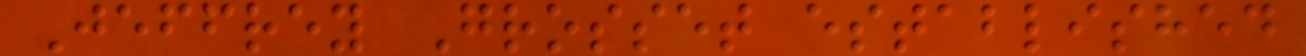Jeffrey Grosset established
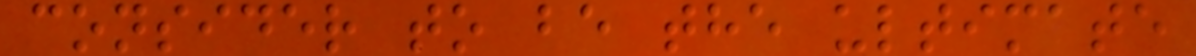consider to be the ultimate
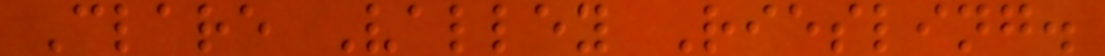Clare Valley Riesling.
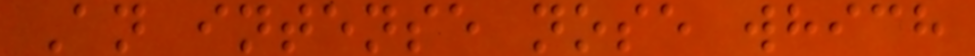An intense nose which
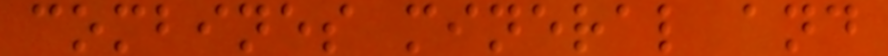combines mineral and
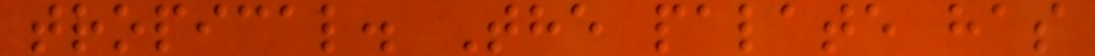tropical. The palate has
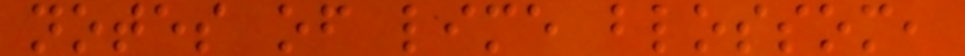notes of lime blossom,
